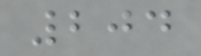204
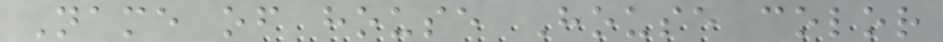Name of house House color
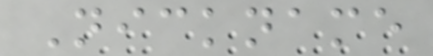Nickname
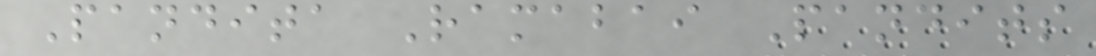Pandita Ramabai Pandits
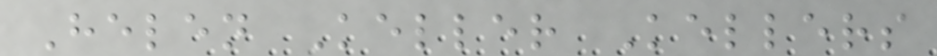Helen Keller Kellers
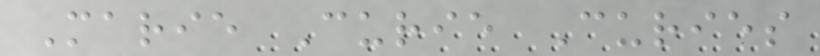Marie Curie Curies
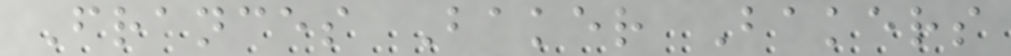Frances Baker Bakers
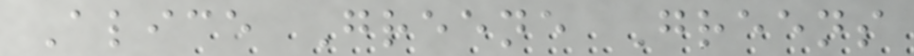Alice Greene Greens
